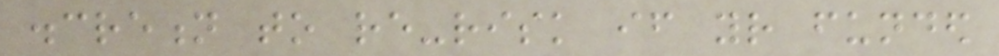discretion to re-risk if your funded
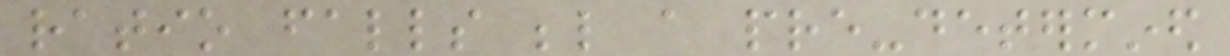ratio falls below a pre-determined
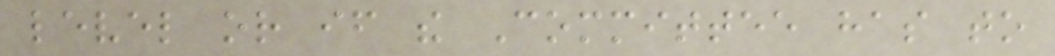level or if the Committee has to
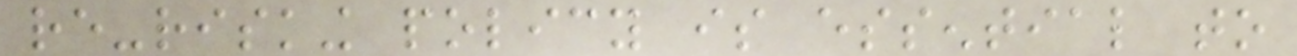re-risking policy is essential to
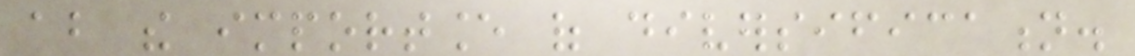about the importance of diversification.
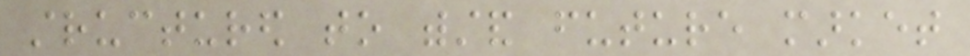structured to withstand future market
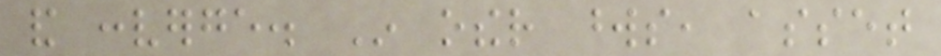and converge. In other words, asset
